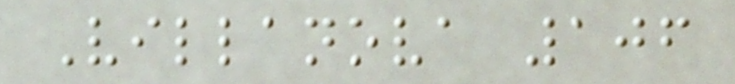Villanova 106
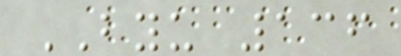BYU 136
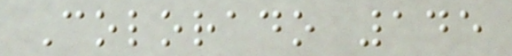Colorado 145
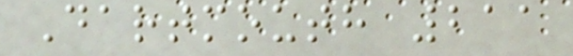Dartmouth 211
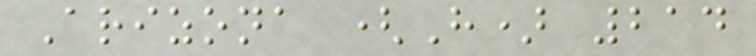Arizona (H) 214
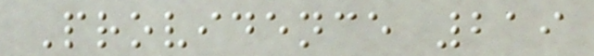Providence 219
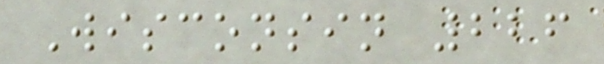Wisconsin 226
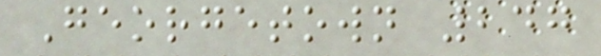Georgetown 247
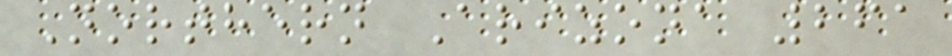Northern Arizona 261
